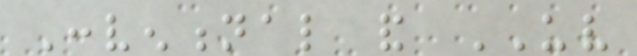Conventional and UV
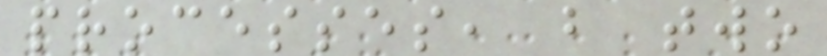processes, but two
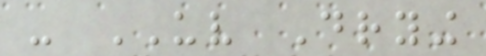- UV Drying
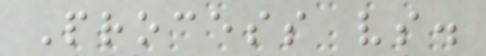Process vs.
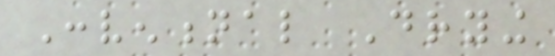Conventional Drying
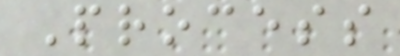Process
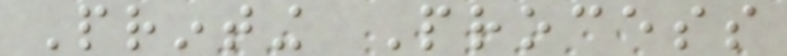Printing Process
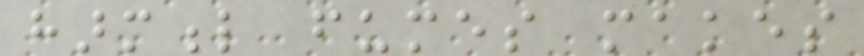harmful fumes makes
